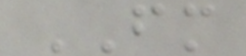FM
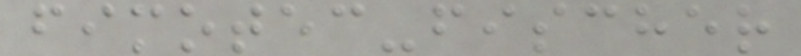fimotec-fischer
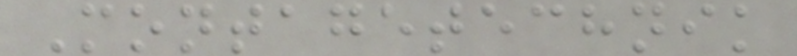Montagetechnik
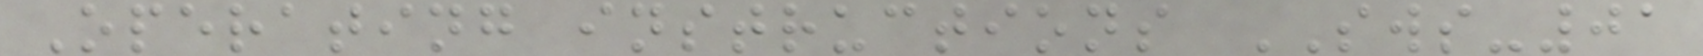Operating instructions SWS-01
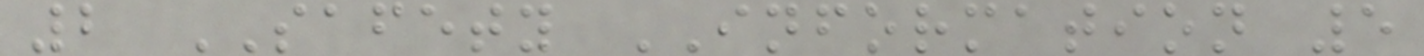2 SAFETY INFORMATION 5
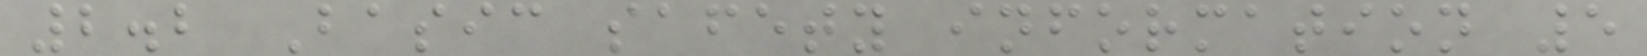2.2 Basic safety information 5
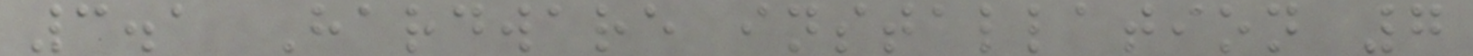3.1 Hardware installation 7
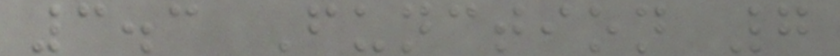3.3 Function 7
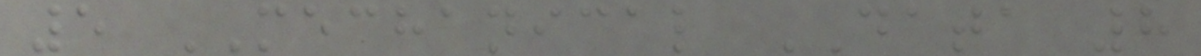5 MECHANICAL DATA 8
